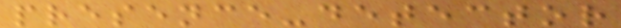presence-detector
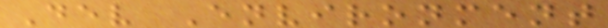Dev Environment
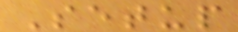Setup
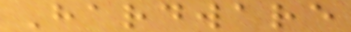Hardware
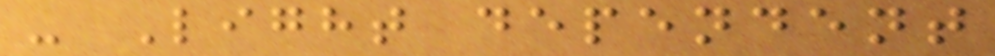- Light dependent
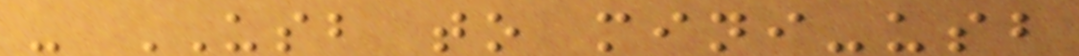- USB to mini-usb
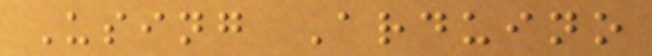Using Arduino
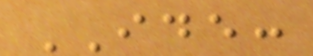IDE:
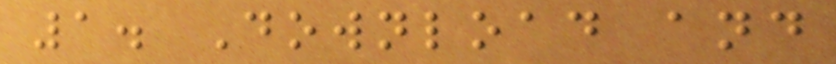1. Download and
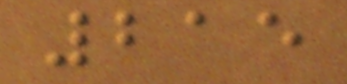215
